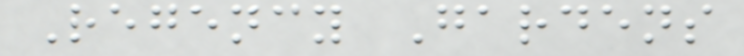Regency Gardens
